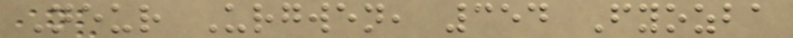Neur Urgwen, 354 Fyozba
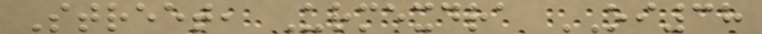Street, Urmexdra OI38
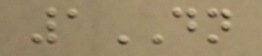1DN
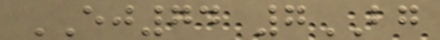EJ74 7BG
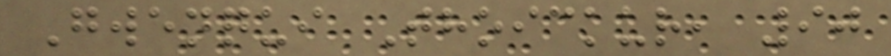Gwenqui Thoickur, 90
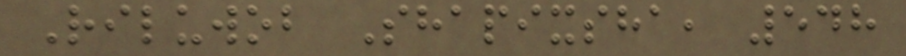Riluwob Shapixsha, 548
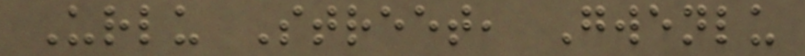Urlu Street, Gwenlu
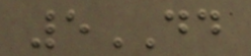5DD
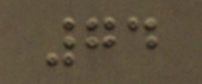74
